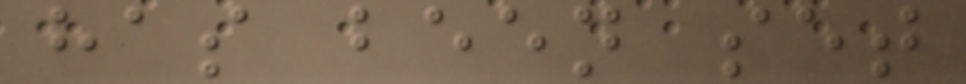has been set
